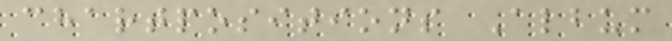chartpositions Album
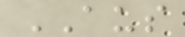AUS
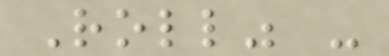Roll" -
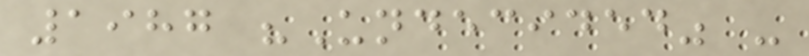1987 "Undecided" -
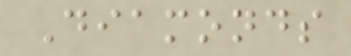Diamonds
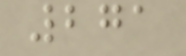271
